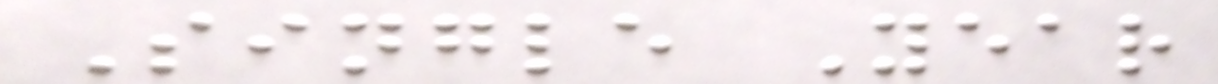Single Year
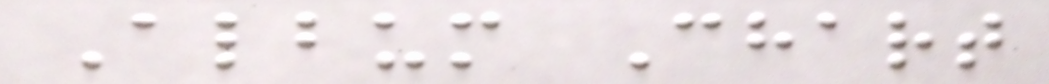Album Chart
